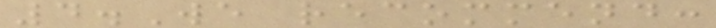4.We recommend:
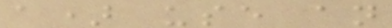a) use an
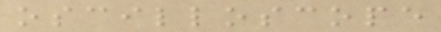oscilloscope
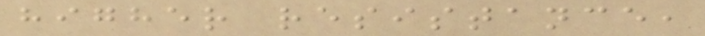higher resistance,
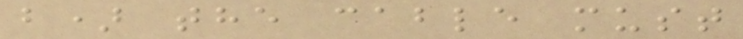b) the cable must
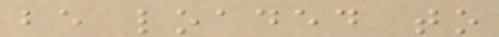be loaded to
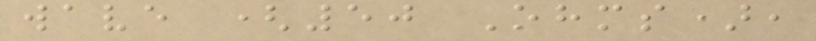wave (50 Ohms),
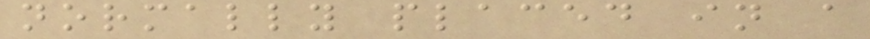normally placed in a
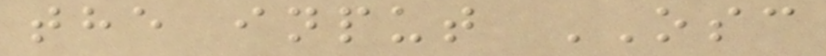the input OSC
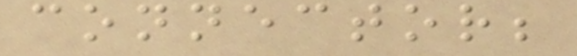connector;
